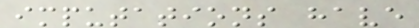imputations have
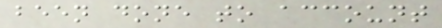been done to account
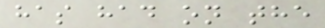has had on the
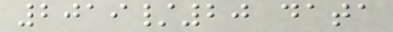2019/20 data
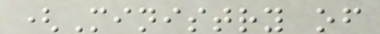(Ministry of
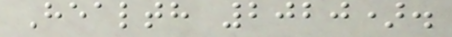Health 2020).
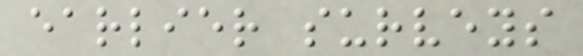earlier surveys
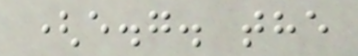(e.g. the
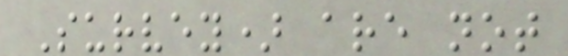Survey) are not
